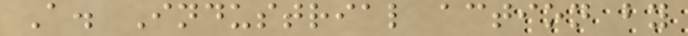A. Industrial action by
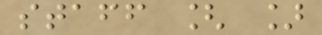staff [ ]
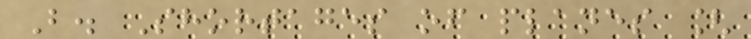B. Shortages of planes [
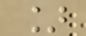]
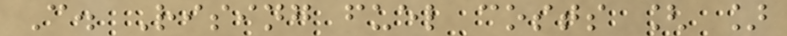C. Rising fuel costs [ ]
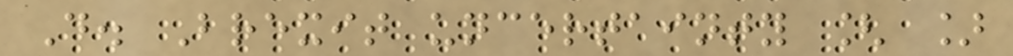D. Brexit uncertainty [ ]
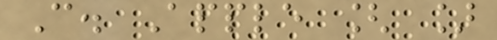C. Apple [ ]
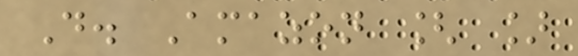D. Amazon [ ]
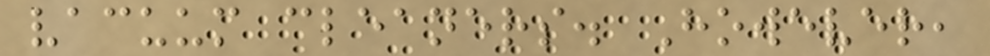vacuum cleaners. However,
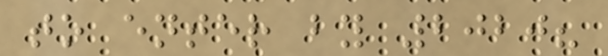to enter by 2020?
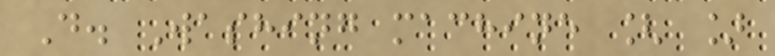D. Washing machine [ ]
